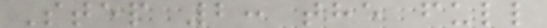Step 2: the full
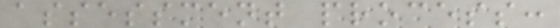assessment process:
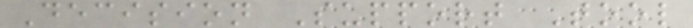Decision Support Tool
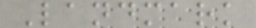Landmark
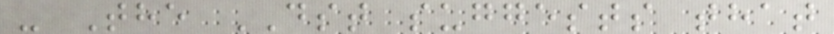- The DST suggests that
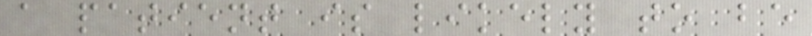a patient is likely to be
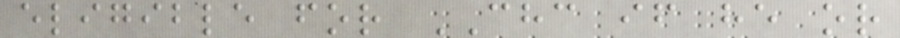eligible for CHC if he or
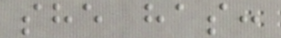she has:
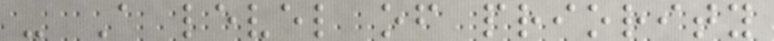- A level of priority
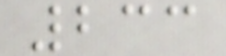233
